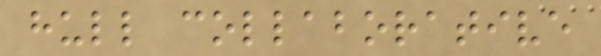hull collaborative
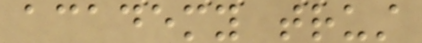academy trust
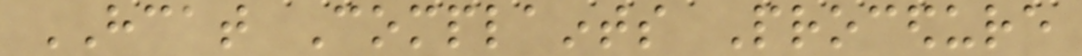HCAT Complaints Procedure
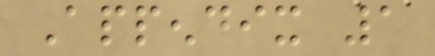Appendix 1
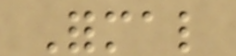Formal
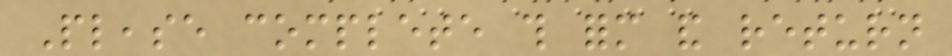Please complete this form and return
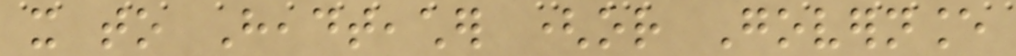it to Headteacher (or Governance
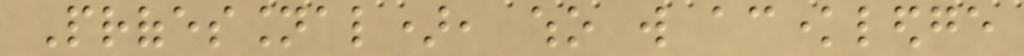Professional), who will acknowledge
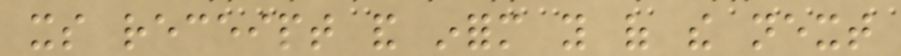its receipt and inform you of the next
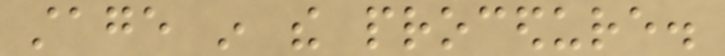stage in the procedure.
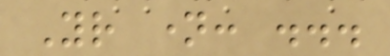Your name: ...
